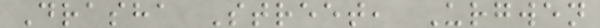Drasha Street, Urgwen
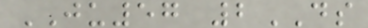JU57 2DS
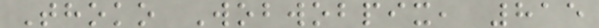Thoko Wobwobpix, 815
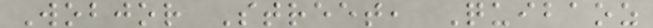Wobjor Street, Quibaoz
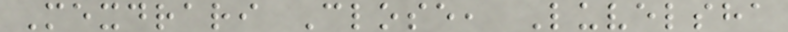Mexdrari Close, Luvelsha
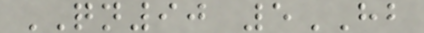QN90 5HB
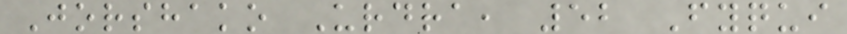Jorshako Urdra, 52 Fyqui
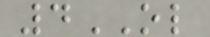4OL
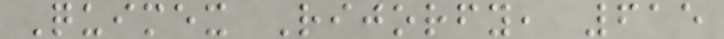Quimex Rijorfy, 615
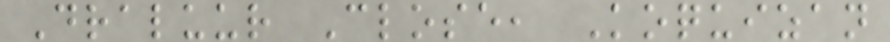Draluur Close, Koquizan
